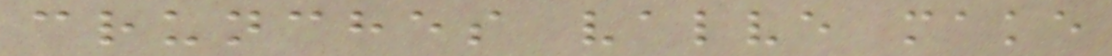crunches valve make
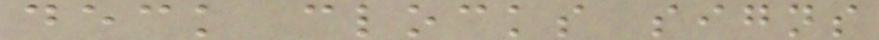deck clocks signs
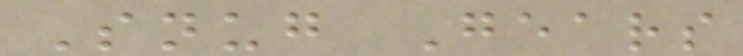Snug Gears
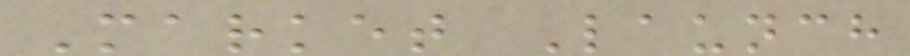Market Launch
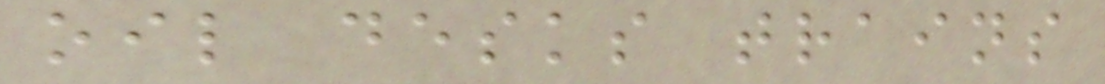oil desks trains
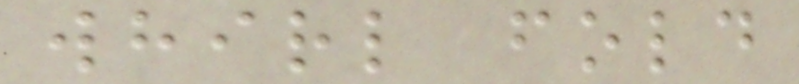whirl fold
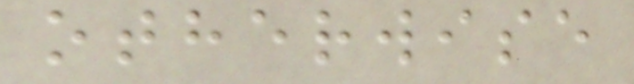otherwise
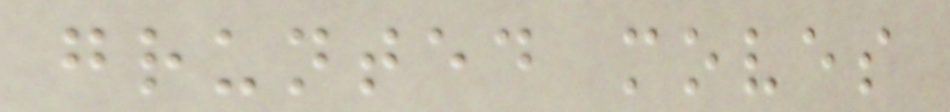grunted moves
